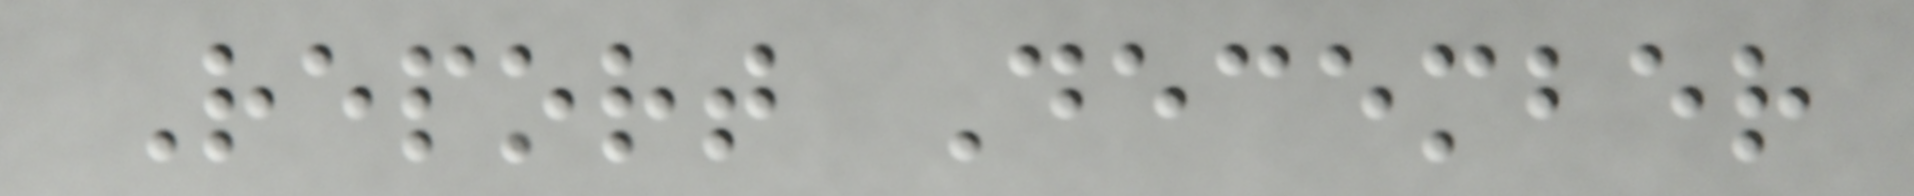Report December
